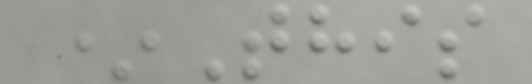*This
